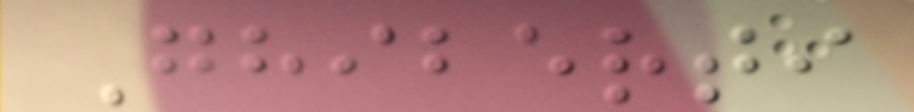Ghiberti
